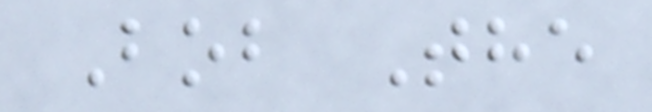Bob The
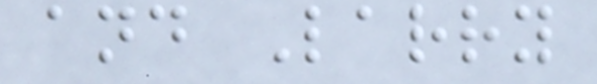and Larry
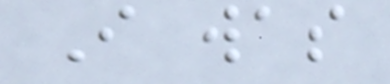I was
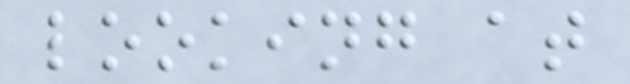looking at
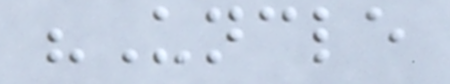"Uncle
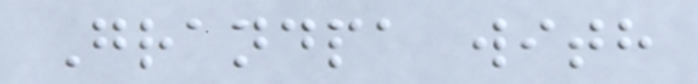Grandpa with
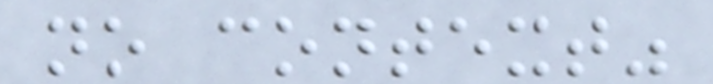no context"
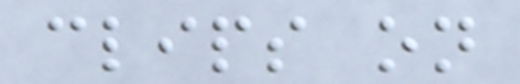clips on
